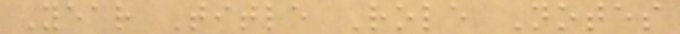Year Title Role Notes
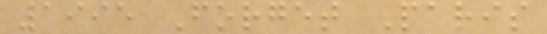1995 Forget Paris
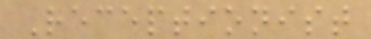Receptionist
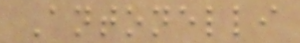Antonelli
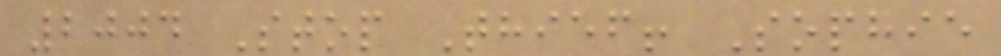2004 Stop Thief! Sophie
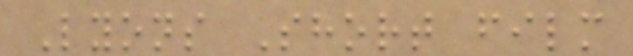Lyons Short film
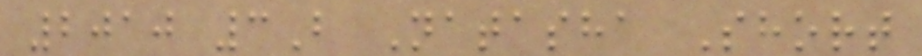2010 3B Natasha Short
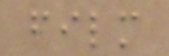film
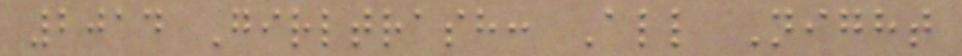2014 Girltrash: All Night
